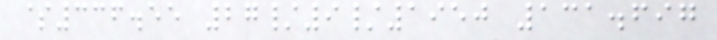$336.55 27/9/1950 131.697
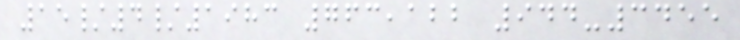15/4/1983 763,122 944-3455
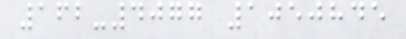162-4077 1050845
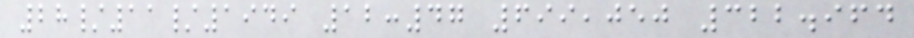28/11/1949 12:47 699,050 322.964
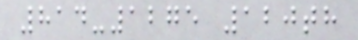814-1275 120th
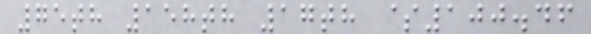75th 158th 17th $100.46
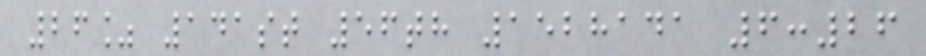26% 141st 56th 1528141 6:26
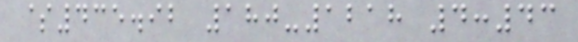$435.92 180-1218 4:43
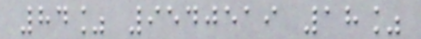84% 9540519 18%
